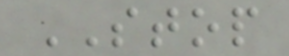STOP
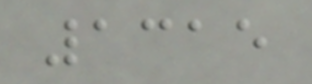1315
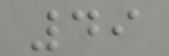49
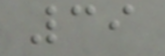39
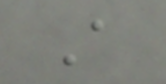A
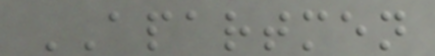APARTMEN
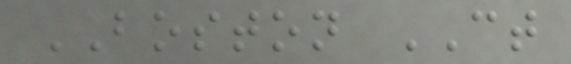BOSTON CT
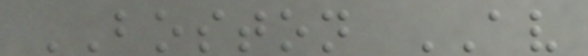BOSTON AV
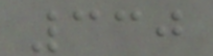330
